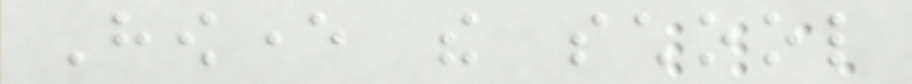However the school
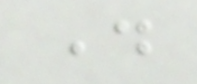day
